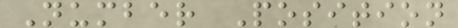Number Position
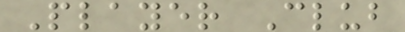Player Club
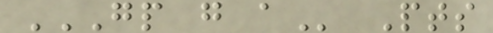GP G A Pts
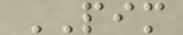PIM
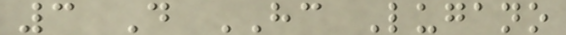3 D HC Lugano
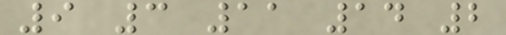9 3 11 14 2
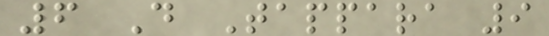6 D Tappara 9
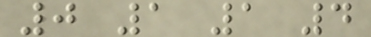0 1 1 4
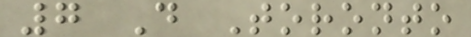7 D Toronto
